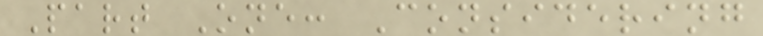Part One: Considering
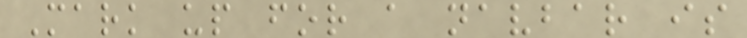Mark up for a navbar is
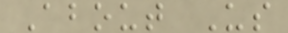About Us
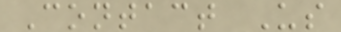Contact Us
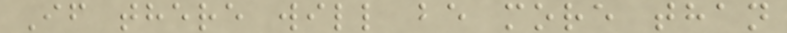If there will be more than
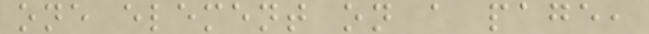one element on a page,
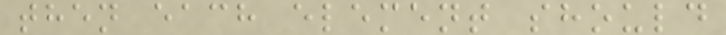then each element should
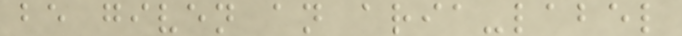be given an aria-label
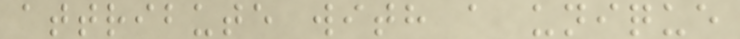attribute with a unique
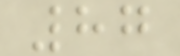87
